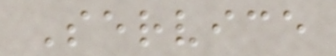Service
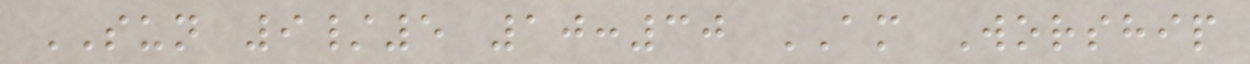SUN 9/5 10:30 AM Worship
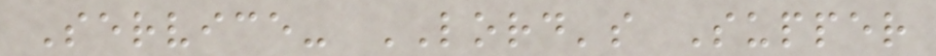Service- LORD's Supper
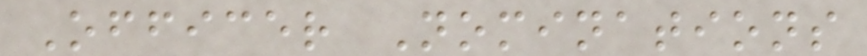Officer Nominations
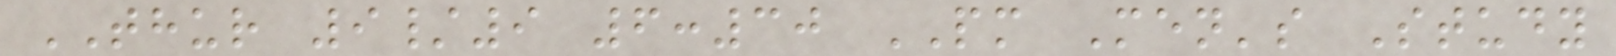THUR 9/9 6:30 PM Men's Study
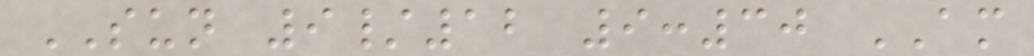SUN 9/12 9:30 AM
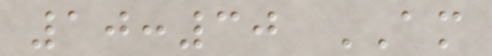10:30 AM
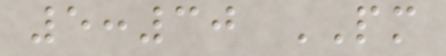5:30 PM
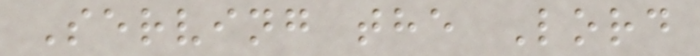Serving the Lord
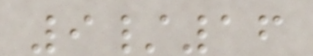9/16
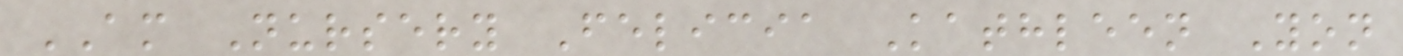AM Nursery Felicia Kathleen Yon
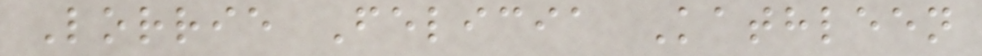Lorrie Felicia Kathleen
